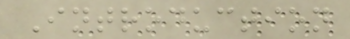Introduction
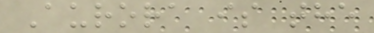Aurora is the
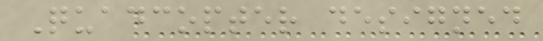Quadcopter designed
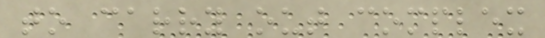to carry out complex
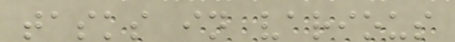tasks in various
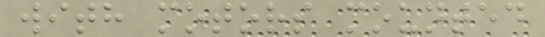with motors mounted
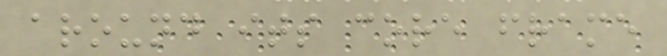around its core frame
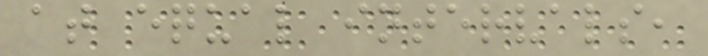at equal intervals,
